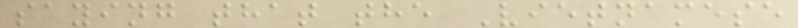saying that the Vietnamese
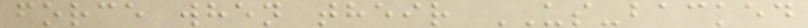force when their US-backed
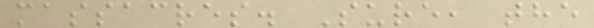massacres. Sure, the
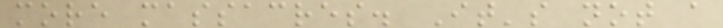more massacres. It's not a
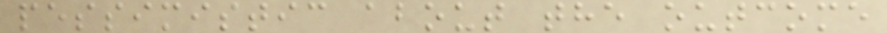pessimistic about the outcome
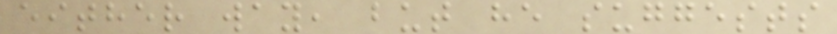either way, but he suggests
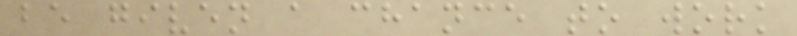be given a chance to work
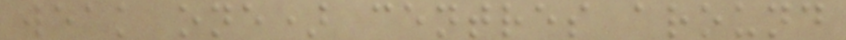weak one) centres around
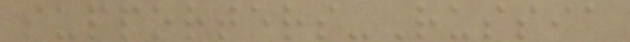supporters-Russia
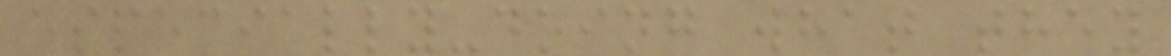especially-doing what they
